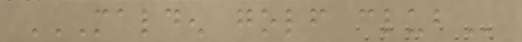MALDEN GOLF CLUB
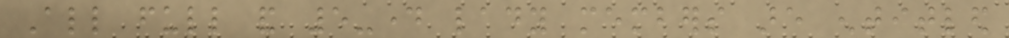All full and 5-day lady members are entitled
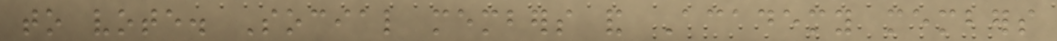to vote. Social members and Academy members
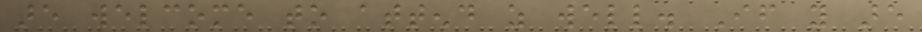are welcome to attend as well. If you are
